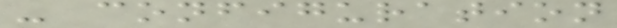- configuration
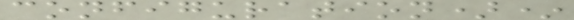configuration)*
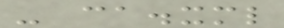- ca.xml
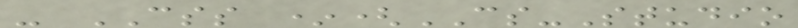- CSS *(CS-Studio
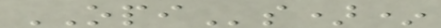OPIs)*
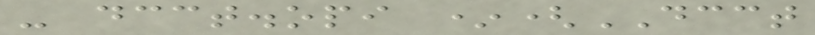- dcct.opi *(DCCT
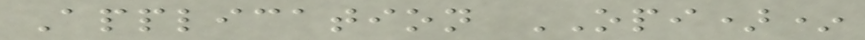Application OPI)*
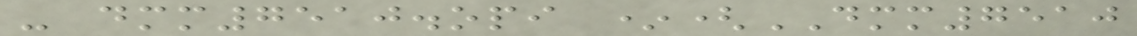- dmm7510.opi *(DMM7510
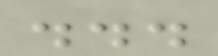...
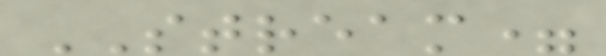STREAM=
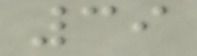39
